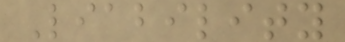Liability
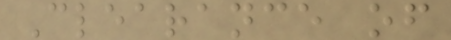Clearance of
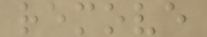remove
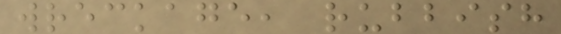wreckage, rubbish
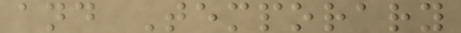and Temporary
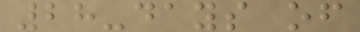28-days of
